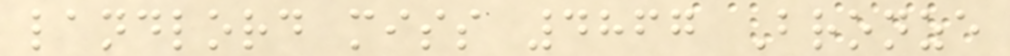landlord miss 4867 Bronze
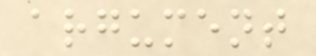argument
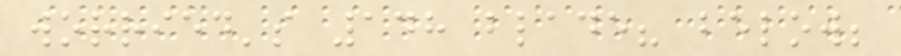worried's 148 blade? below;
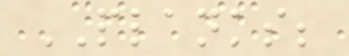PLANKS;
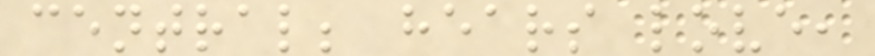central; hears love,
